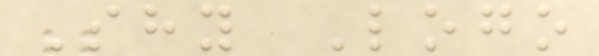Shy Logo
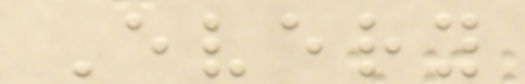Every
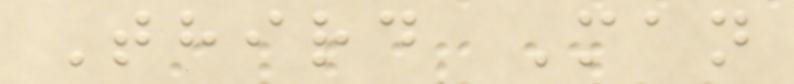Third Man
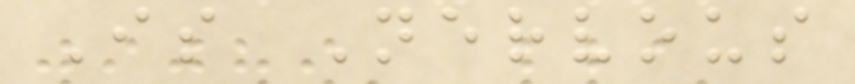Is Nervous
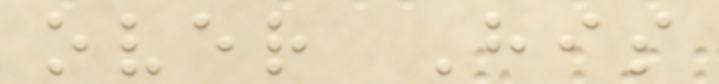over His
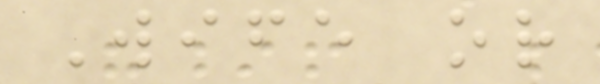Wife or
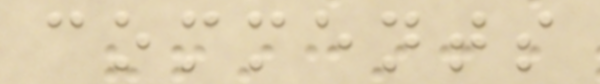comments
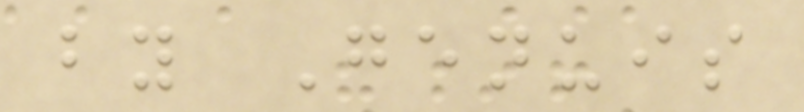by Genuis
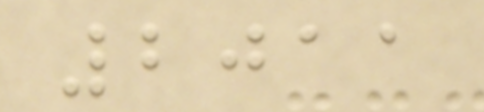2011
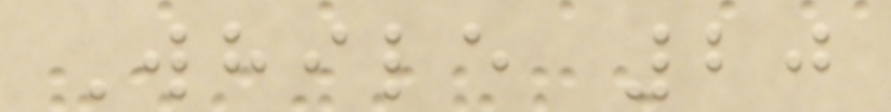While 20
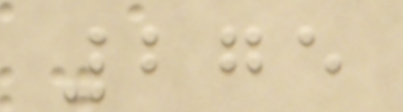275
